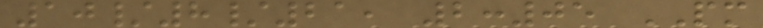10/8/21, 2:05 PM
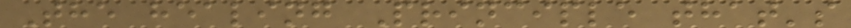The healing Principle that's
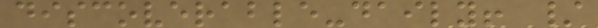discoverable-daily! /
